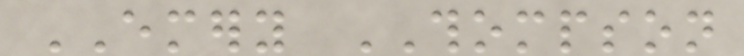EMERY THOMPSON
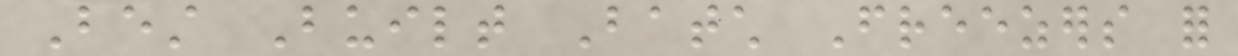Best Built Batch Freezers for
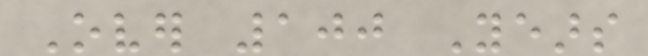Over 100 Years
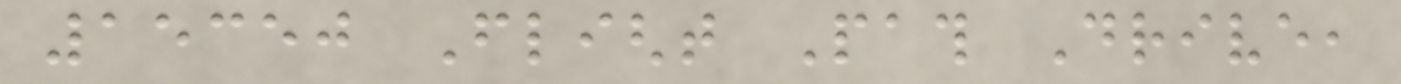15350 Flight Path Drive,
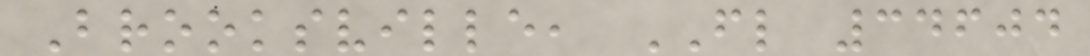Brooksville, FL 34604
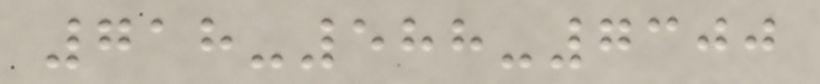718-588-7300
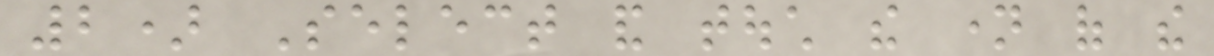2) Select and touch the name of the
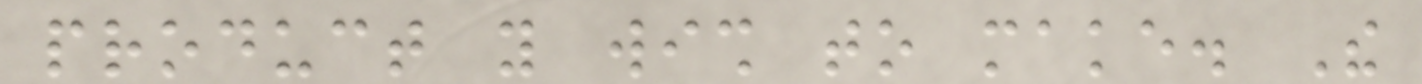product you wish to make. The
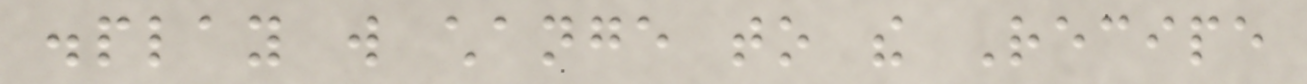display will change to the Recipe
